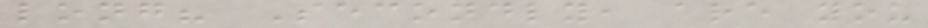long? Secondly, are you
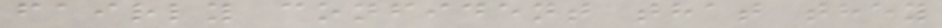fairly confident that they
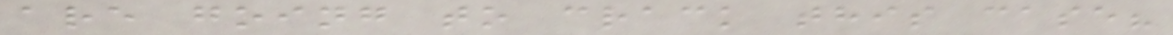are going to crack this case?
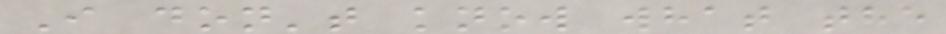I don't know what the
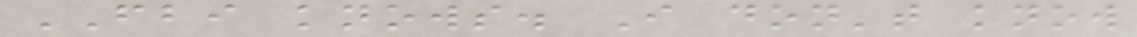FBI knows. I don't know
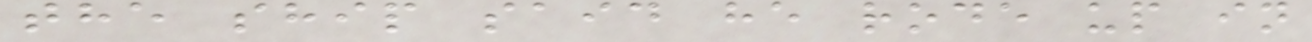the ship said he rode up in
